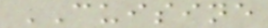CUISINE
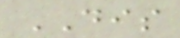DIS
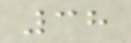38
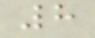8
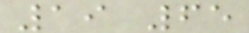19 65
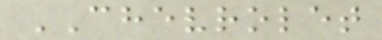CHEVROLET
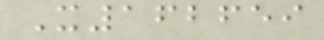X162659
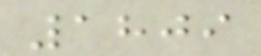1809
